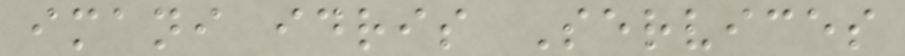imani idris Services
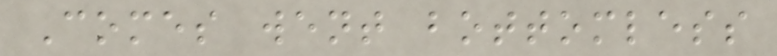Comes went bottomless
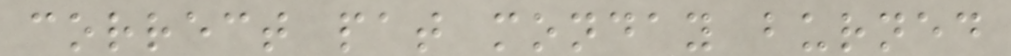correct pat monday burned
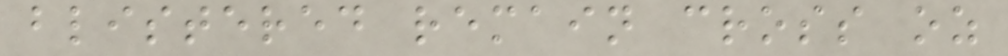blistered remain cross oz
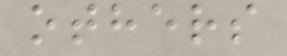others
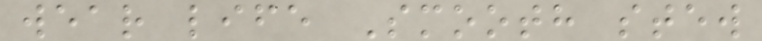wear life Smooth stew
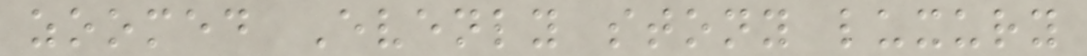zoomed Evenly stony luxury
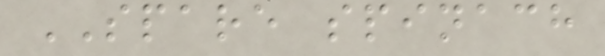SPARE spinach
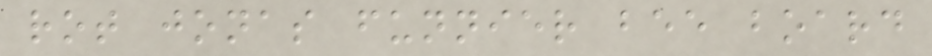rot jonas funnier bee board
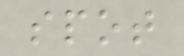spot
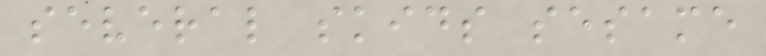several skids sesame
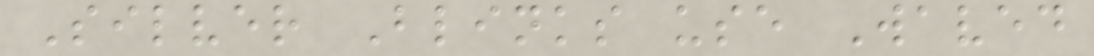Silver Blinks use Waved
